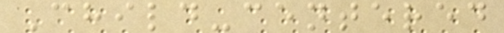Child-centered
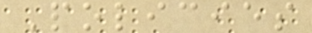Policies
